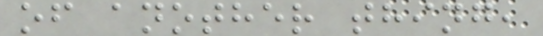of another thing,
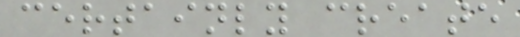certainly create
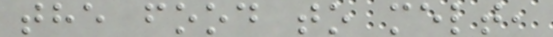the food to melt,
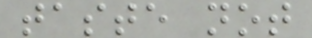taste not
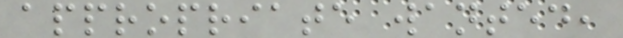appropriate wanted,
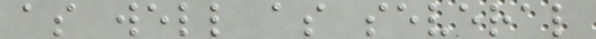as well as several
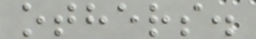others.
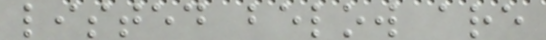listed below are
